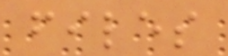files
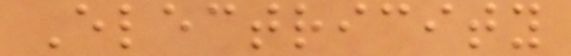Electricity
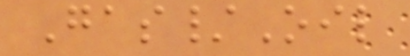Gas/Oil
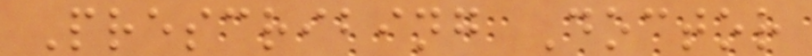Prescribing Doctor
